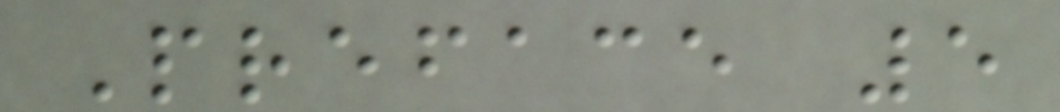Preface 5
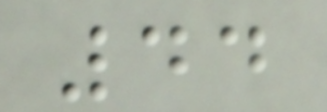44
